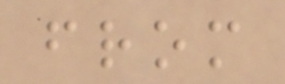from
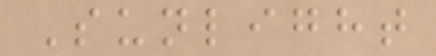Sunlight
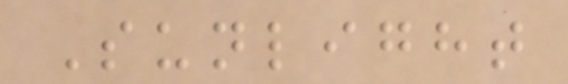Sunlight
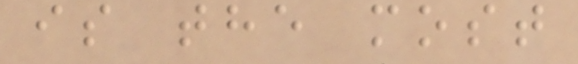is the most
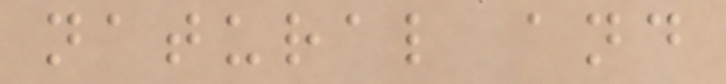natural and
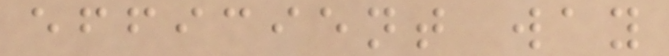efficient way
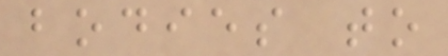bodies to
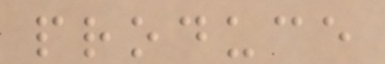produce
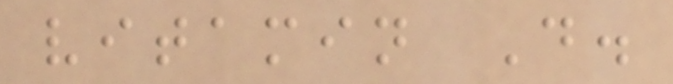vitamin D.
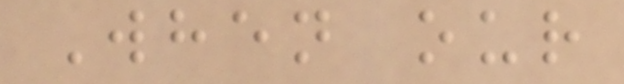When our
